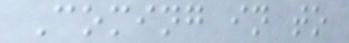Coming in to
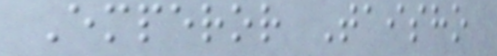Emperor Taisho
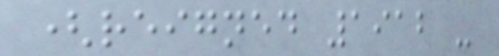(reigned 1912 -
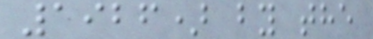1926) by the
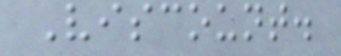Viscount.
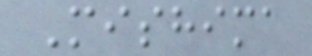Mishima
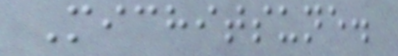Michitsune.
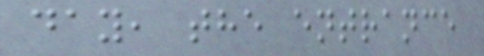day, the entrance
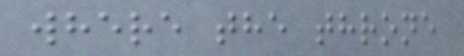where the throne
